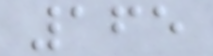165
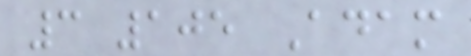3 105 Adam
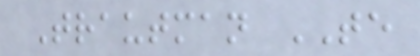Trautman TE
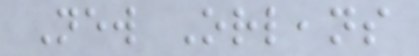New Orleans
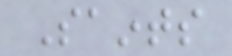Saints
